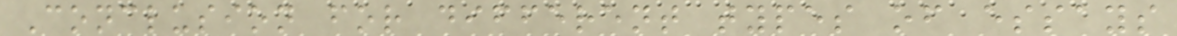Conclusion for different types of essays
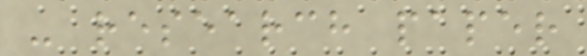- research paper
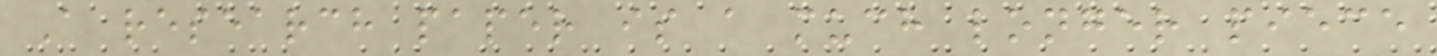A research paper is a much longer piece
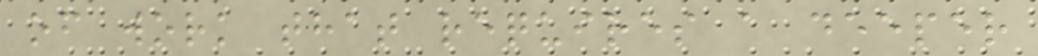of work that requires a deeper
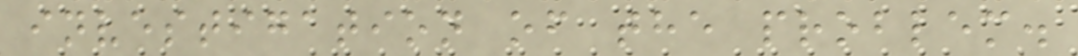investigation of the problem.
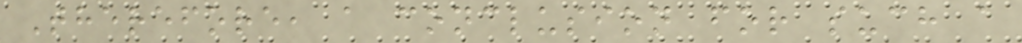Therefore, a conclusion for such a
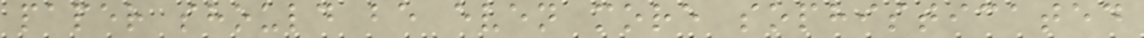paper should be even more sophisticated
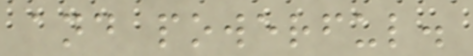and powerful.
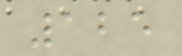125
